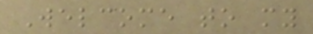Welcome to my
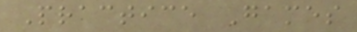Practice Games
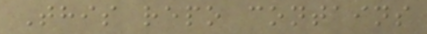This repo contains
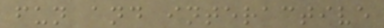fun and interactive
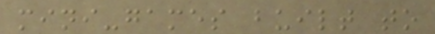mini-games built to
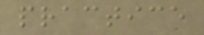practice
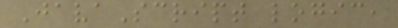JavaScript logic,
